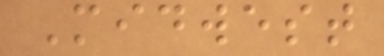Midwest
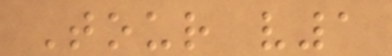Tour v1
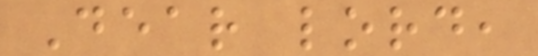Dear lord,
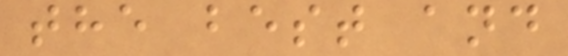the best and
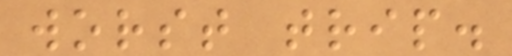worst trip.
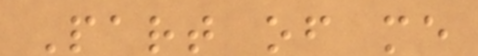Part of me
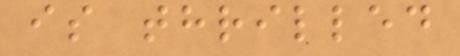is thrilled
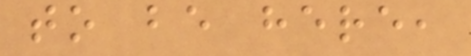to be here,
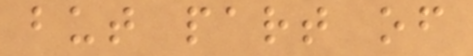but part of
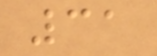31
